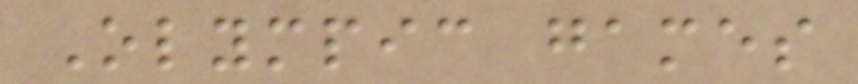Olympic games
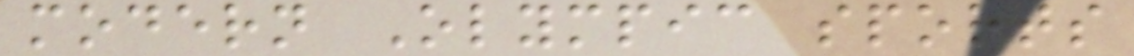modern Olympic sports
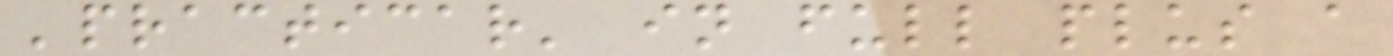'practicar' in full plus a
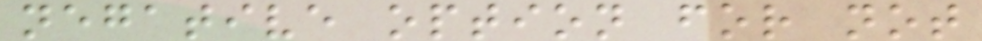negative option for not
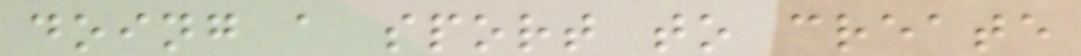doing a sport to create
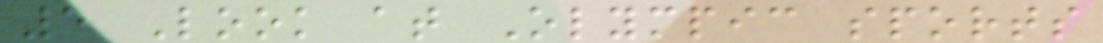5 Look at Olympic sports
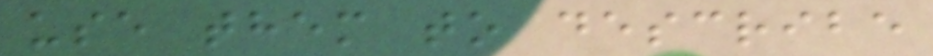use them to describe
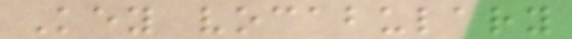Key vocabulary
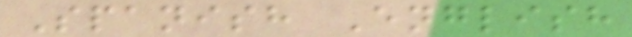Spanish English
